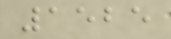1525
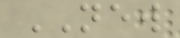NEW
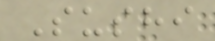Sushi
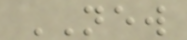NEW
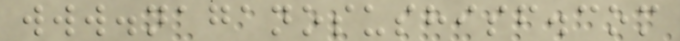www.naganosushisf.com
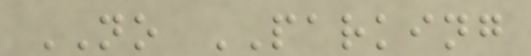NO PARKING
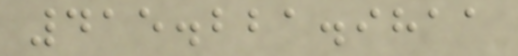415.221.9811
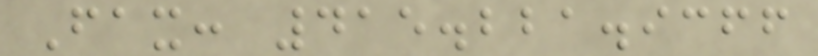Fax: 415.221.9366
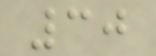30
